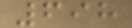698
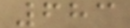683
